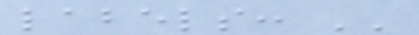labels: ''
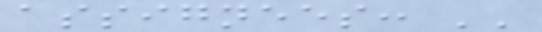assignees: ''
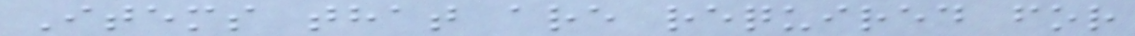Items that are required for
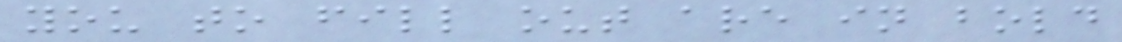you to fill out are in bold
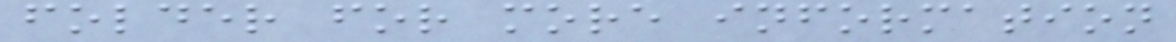folder for more information
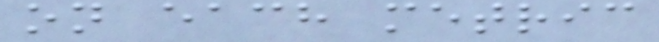on each metric
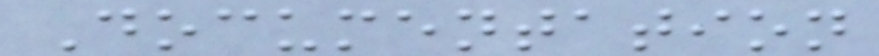Documentation
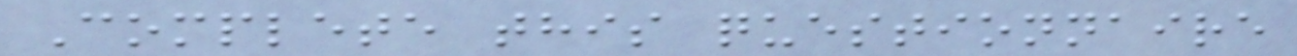Complete this questionnaire
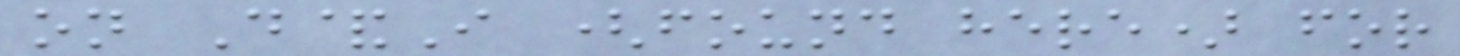on D&I (found here) for
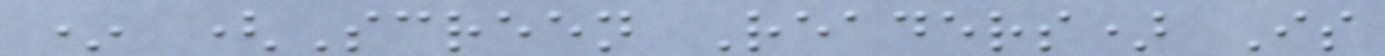* (Screen Readers) Is
